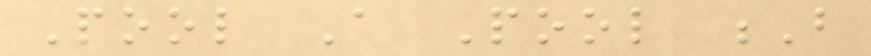Pool A Pool B
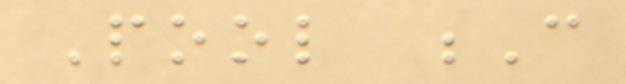Pool C
